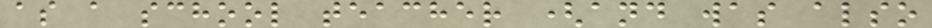as a school teacher (and was also
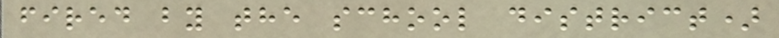fired by the school district)
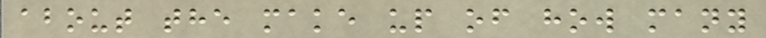about the make up of how many
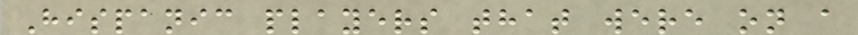Hispanic players that were on a
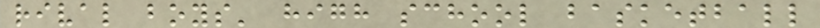rival boys' high school basketball
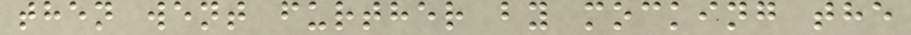then went further by mocking the
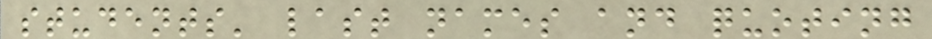students' last names and quoting
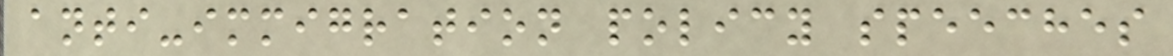anti-immigration policy speeches
